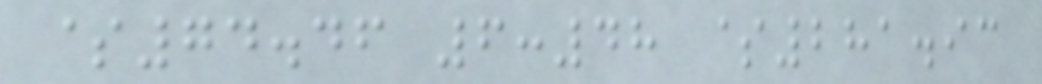$74.46 6:48 $281.93
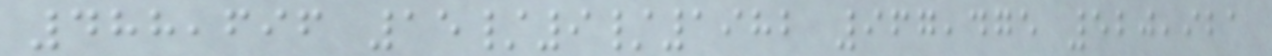488,696 15/9/1982 967,475 520,921
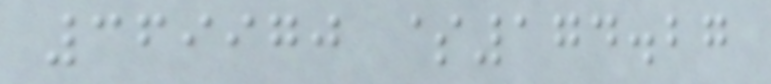369970 $174.27
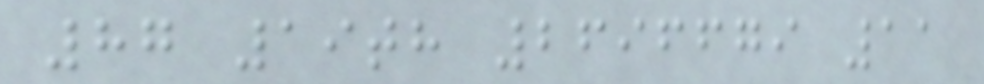87 19th 2696679 11
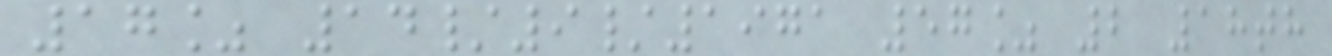17% 14/9/1971 57% 2 18th
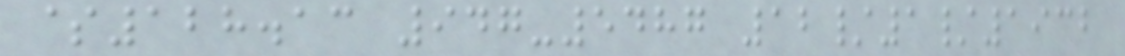$128.13 947-5487 12/1/1932
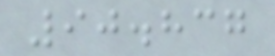90.837
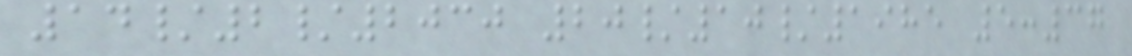14/2/2030 20/10/1985 5:37
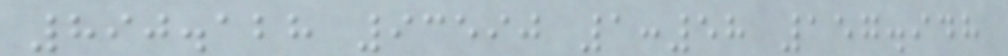890.128 93590 1:58 157.948
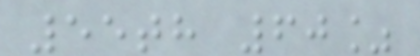55th 60%
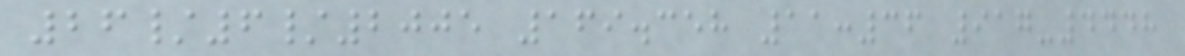26/6/2005 169.358 11:36 917-4448
